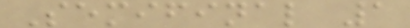Semifinal 1
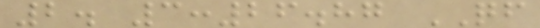2. 3:26.87 QF
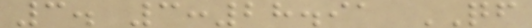3. 3:28.91 QF
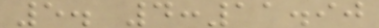5. 4:11.90
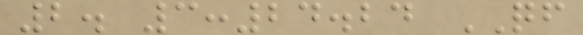2. 3:24.24 QF
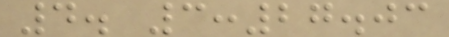4. 3:27.03
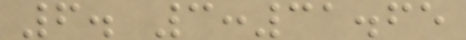6. 3:31.65
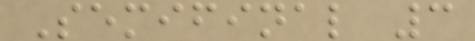Semifinal 3
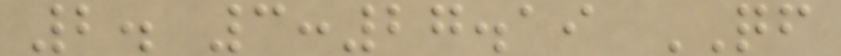2. 3:27.19 QF
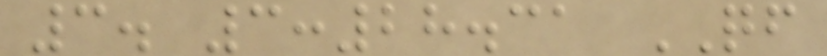3. 3:28.31 QF
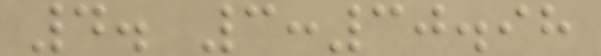4. 3:30.98
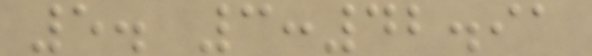5. 3:42.91
